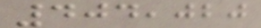404,020
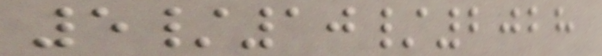5/10/2028
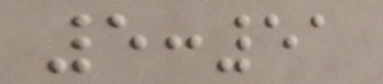5:51
